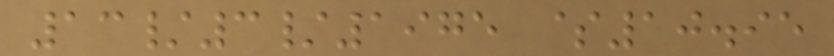13/3/1975 $10.95
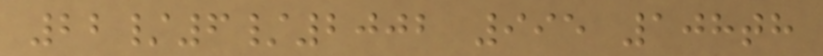22/6/2002 995 108th
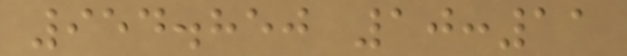954.850 10:11
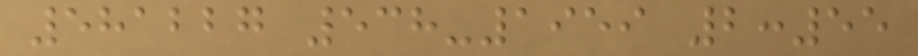581227 538-1959 2:55
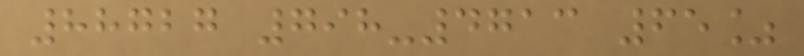88727 798-4713 65%
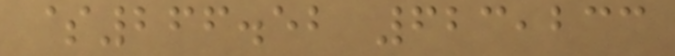$266.52 623,233
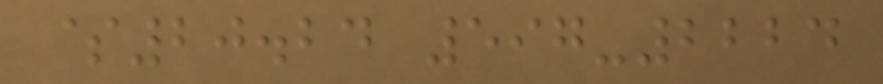$20.24 597-2224
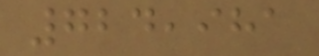724,981
